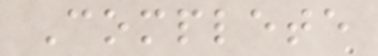Complete
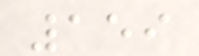159
